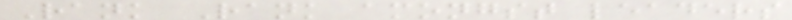Rank Rank amongst leaders
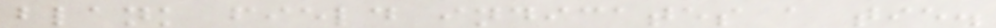blank field indicates a tie.
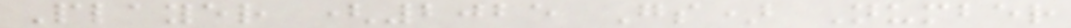Player (2025 Gs) Number
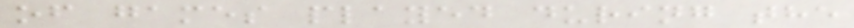of games played during the
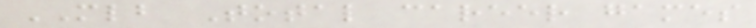MLB Total career games
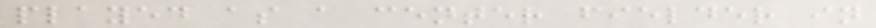played as a center fielder in
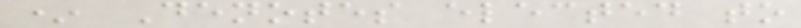* Denotes elected to
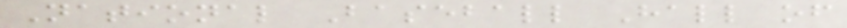National Baseball Hall of
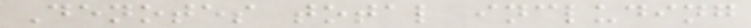Denotes total including
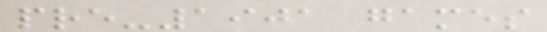pre-1901 games
